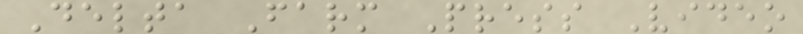Delta Farm Press Video
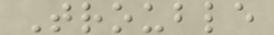Trouble
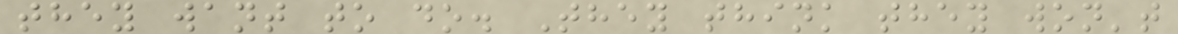they want to do. They think they won't
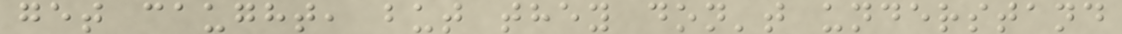get caught, but they don't understand
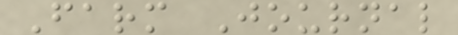Farm Journal
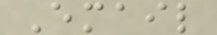Email
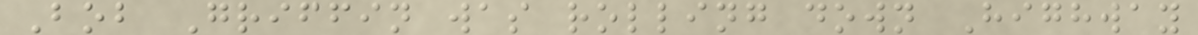Bob Griffin was rolling down Highway
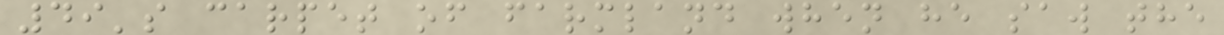49's carpet of farmland when he saw the
